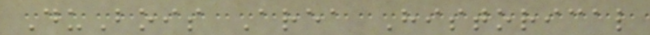DuBois Area Historical
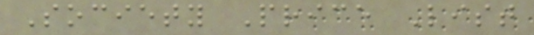Society Price List
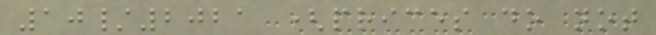10/2021 (prices do not
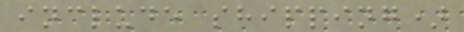include shipping)
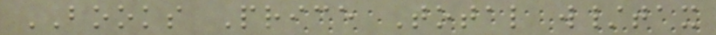BOOKS Price Total w/tax
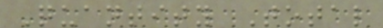Quantity Total
